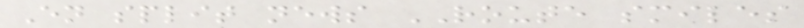En split news ROUTE smiles
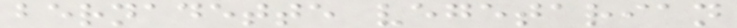bernadette vegetarian
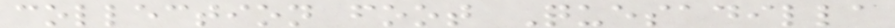collection foot Quesadilla
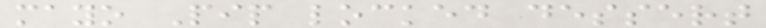mayo Pip locked dessert
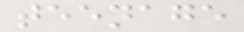teenage
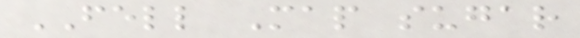FELL Map sugar
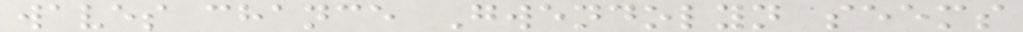waves chance Gwendolyn seems
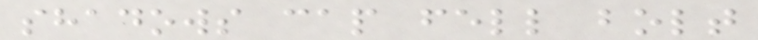shadows cap fell bolt
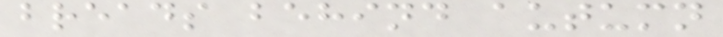breads behind autumn
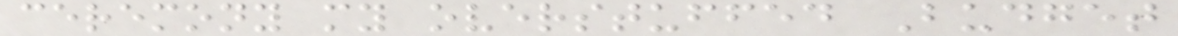ceremony my overstuffed Budget
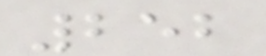252
